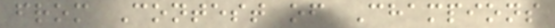from Contest of Champions
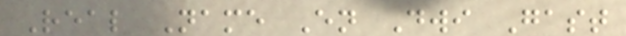Real Name En Dwi Gast
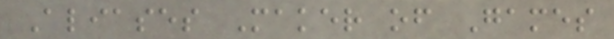Aliases Maker of Games
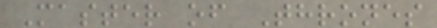Master of Thrones
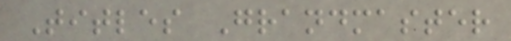Titles Grandmaster
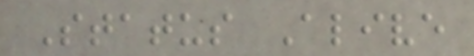Status Alive
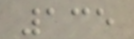135
